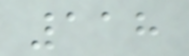118
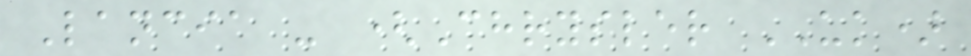Lancia - (Chrysler UK)
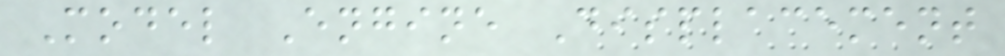Model Engine Displacement
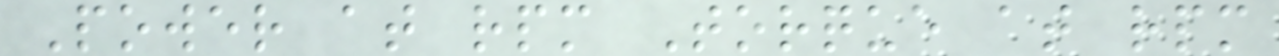Power at rpm Torque at rpm
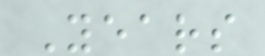Years
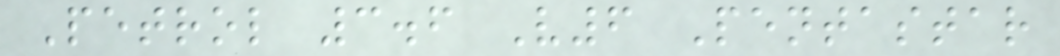Petrol 3.6 V6 Pentastar
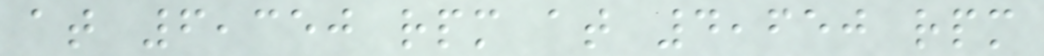at 6,350 rpm at 4,650 rpm
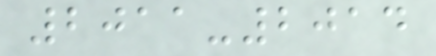2011-2014
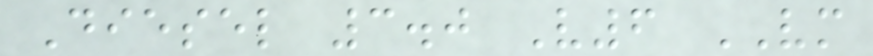Diesel 3.0 V6 VM
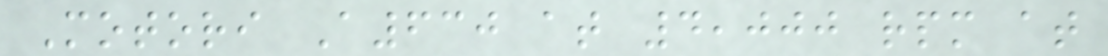Motori A630 at 4,000 rpm at
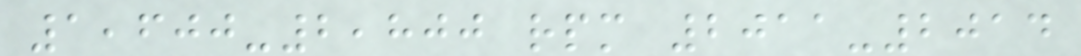1,600-2,800 rpm 2011-2014
